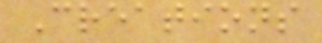Creations
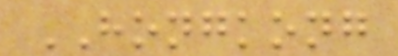HONGKONG
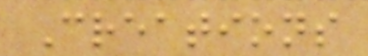Creations
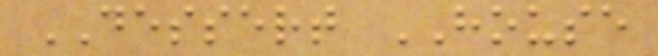DESSERT HOUSE
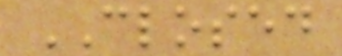CLOSED
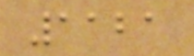1121
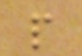p
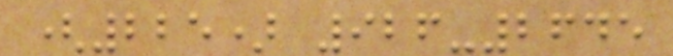(225) 926-2645
